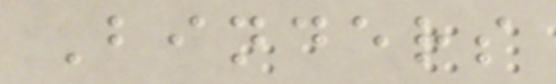Binders
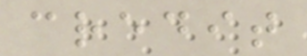credit
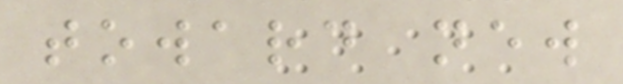toward new
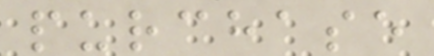purchase
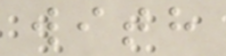with
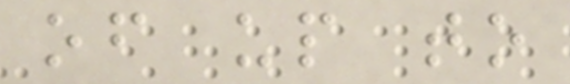of up to
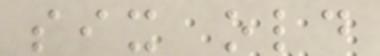six old
